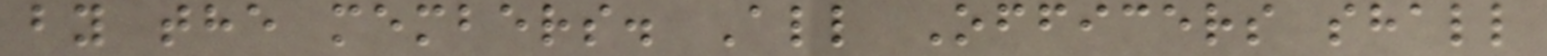by the members. All Officers shall
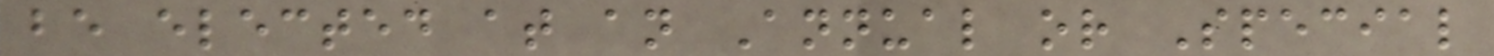be elected at an Annual or Special
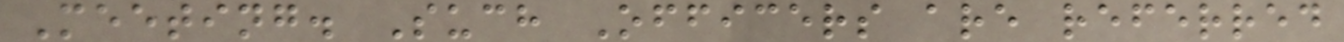Meeting. Such Officers are referred
